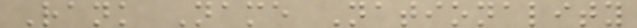Rank Name Nationality
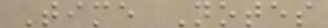Time Notes
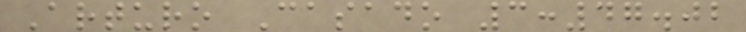Arturo Casado 3:47.02
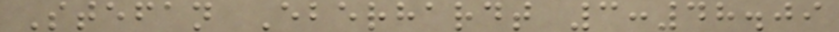Stefan Eberhardt 3:48.09
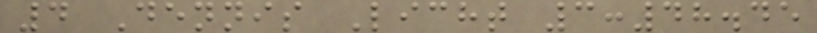4 Dennis Licht 3:48.45
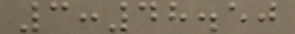3:48.50
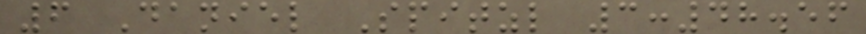6 Daniel Spitzl 3:48.56
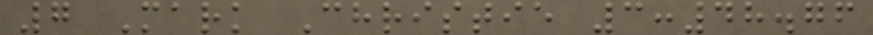7 Mark Christie 3:48.76
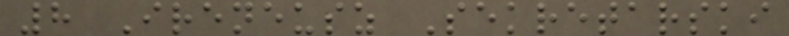8 Ireneusz Sekretarski
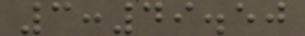3:49.50
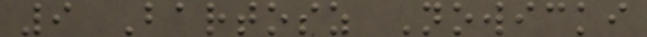9 Bartosz Nowicki
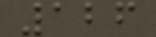126
